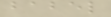babel
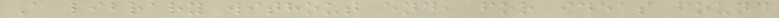A library without end, for ideas found
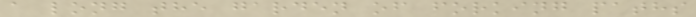a long the garden of forking paths
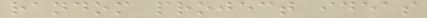random project ideas
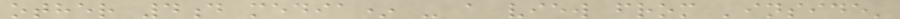other 4d media* - a view from 'inside'
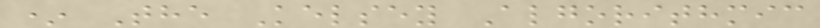* The Kelsey Algorithmic
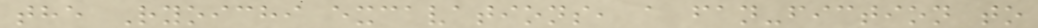the Ryoichi excavations, a fan-fiction to
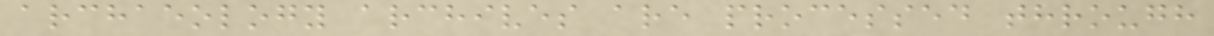archaeology archives are processed through
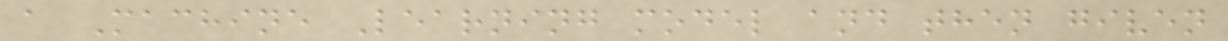a Machine Learning model and then given
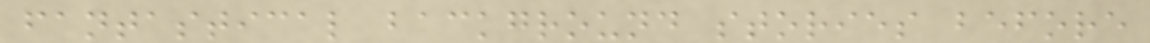fantastical background stories before
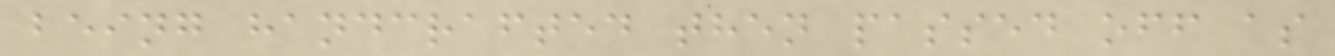being handcrafted then passed off as
